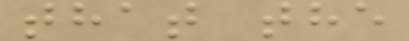that the
